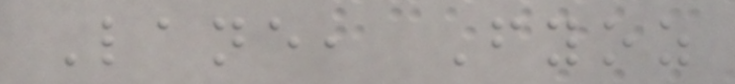Lane, Fyoz
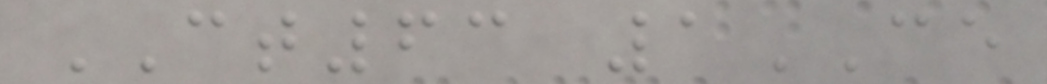CT63 1CE
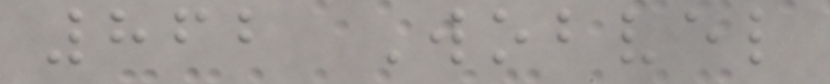862 Wobvel
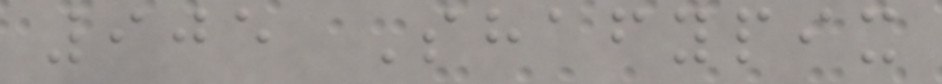905 Shafypix
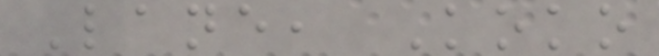Lane, Koko
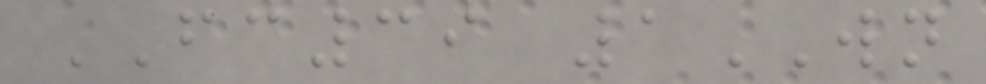FC39 1WN
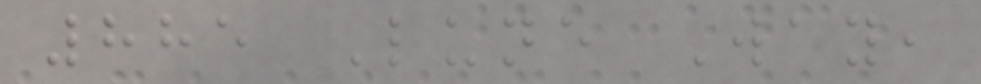885 Lune Way,
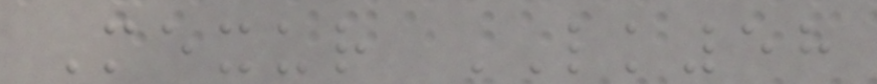Mexur LK58
